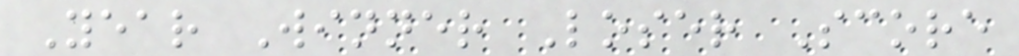Year Winner Loser Score
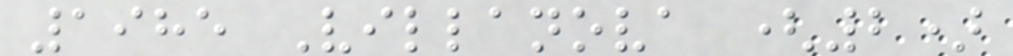1985 Villanova (2)
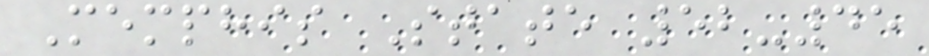Memphis State 52-45
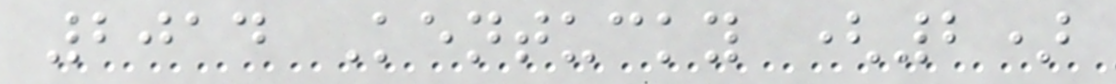2014 Kentucky (2)
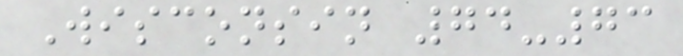Wisconsin 74-73
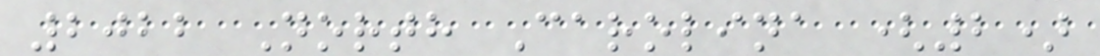2022 North Carolina (2)
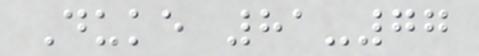Duke 81-77
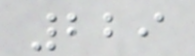229
